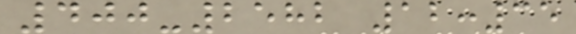400-2582 12:35
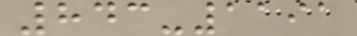843-1191
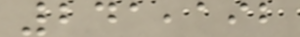241,192
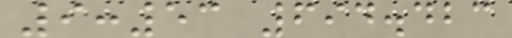9:53 694.423
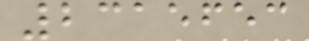2315653
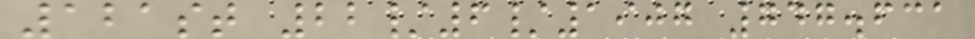121st 22/6/1907 747.631
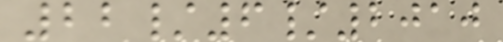22/6/2010
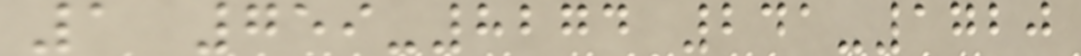1 759-8274 241-1720
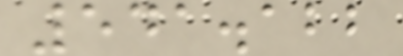541.122
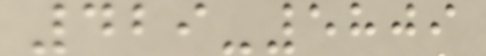429-5809
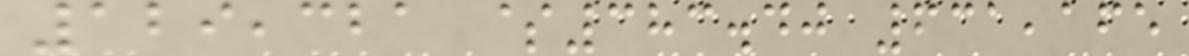129,321 $383.40 631,165
